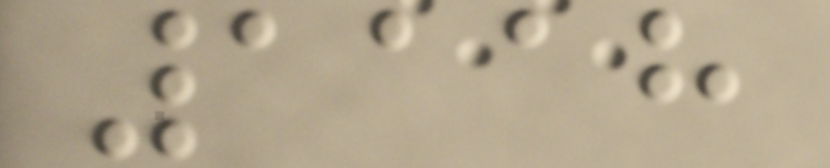1118
